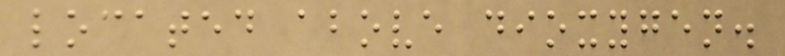located above dioxygen.
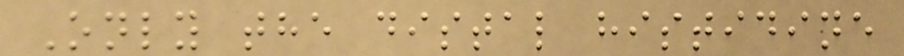Only the distal histidine
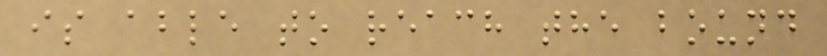is able to reach the bound
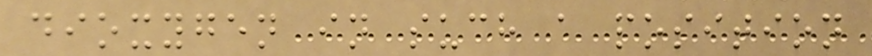dioxygen in such a position
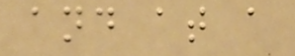and at a
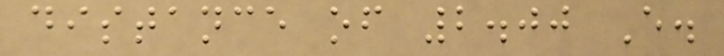distance of 2.00 E.
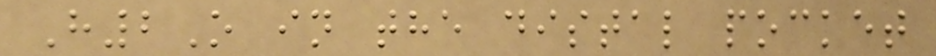H2O in the distal pocket
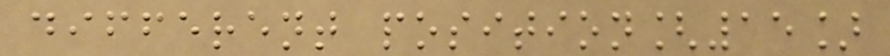different position[15]
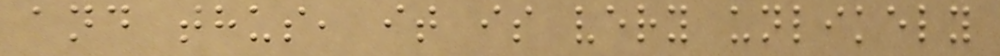and thus, it is very unlikely
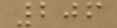206
